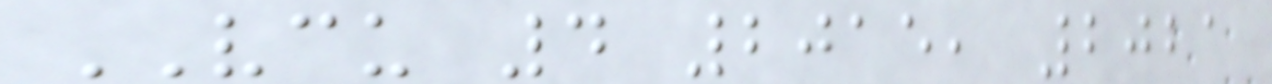VCU 4 2015, 2021
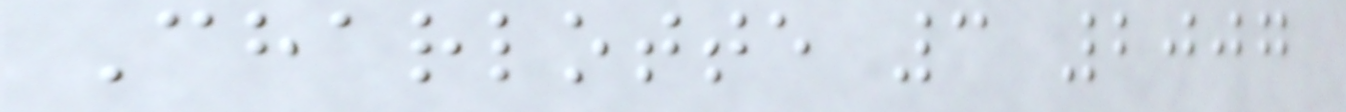Charlotte 3 2007
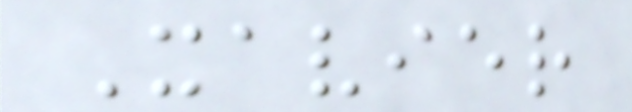Xavier
